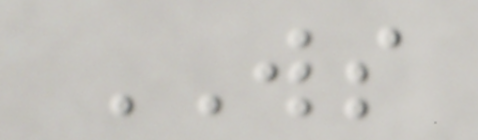WS
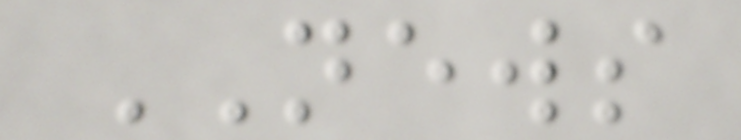NEWS
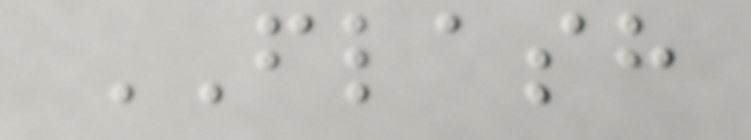FLASH
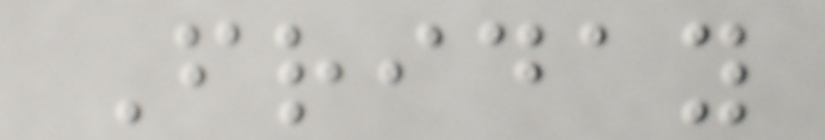Friday
